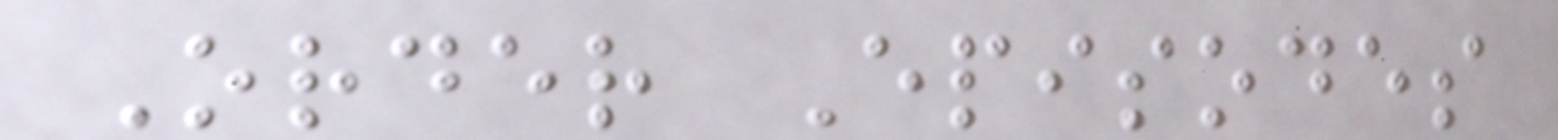Order Episodes
